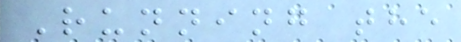Running the
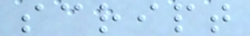script
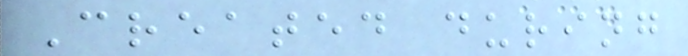Created during
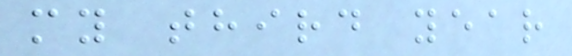my third year
